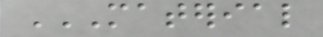MATERIAL
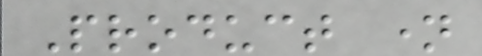Product name
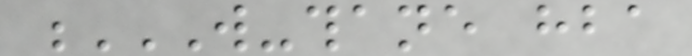W-THANE HBA
